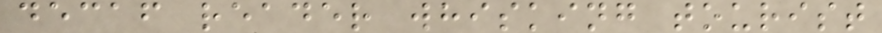decaf reader whisking tourist
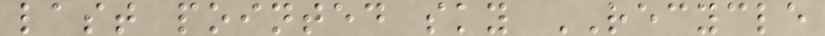last pointed sky RECYCLE
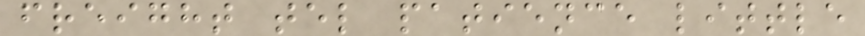freight tel patience little
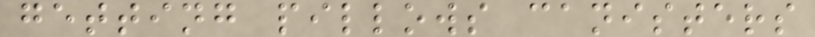getting pillows canisters
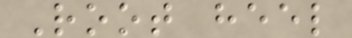Root heel
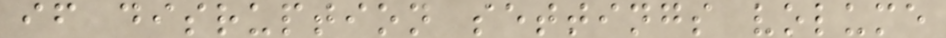if disruption settings volume
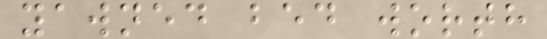yawned bed worth
